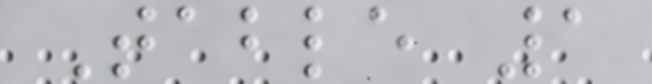Table 1
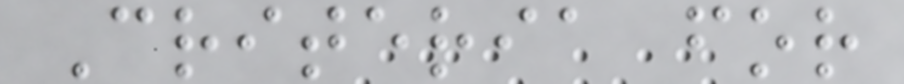Criteria for
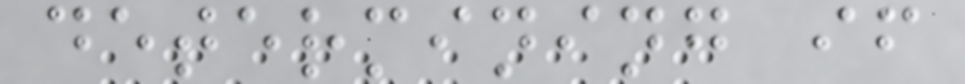determining if
